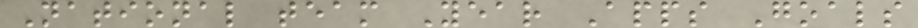National team Year Apps Goals
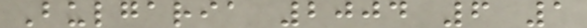Bulgaria 2004 6 1
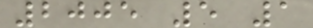2005 5 1
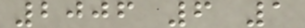2006 6 1
